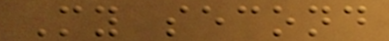My second
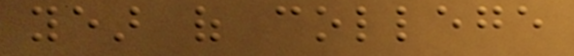year of college
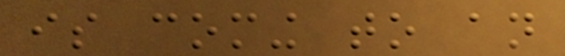is coming to an
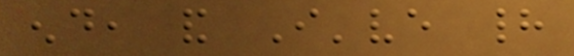end, and I've had
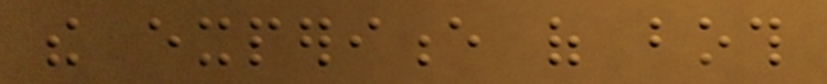the experience of both
